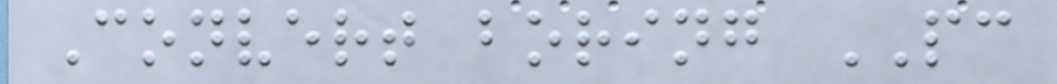Convert boring PC
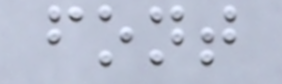font
